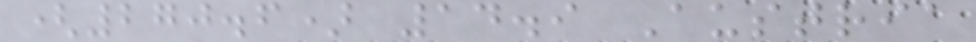(270.6) 14.9 Austria
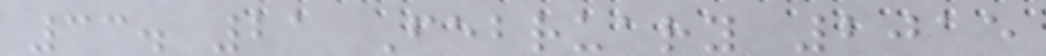33. 21 February 2015
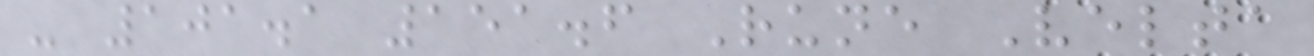- 101.1 151.6 Rune Velta
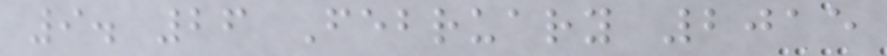9. 26 February 2015
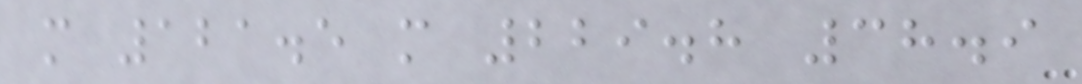m 121.5 m 229.8 38.9
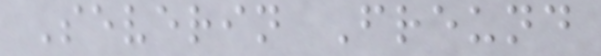Severin Freund
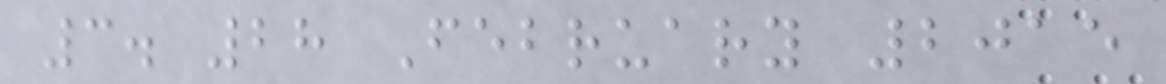3. 28 February 2015
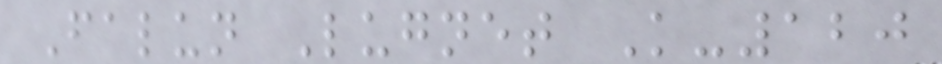Falun Lugnet K-120
